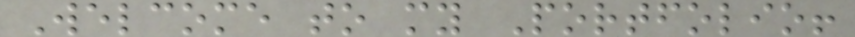Welcome to my Portfolio!
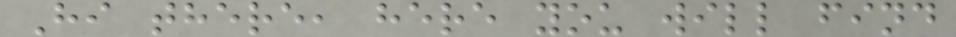Hi there, here you will find
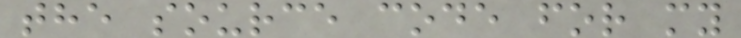the source code for my
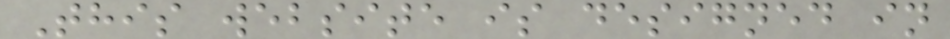This website is designed in
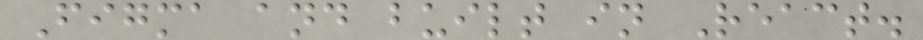Figma and built in React.
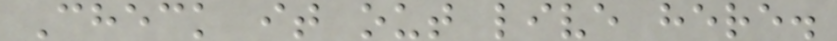Check it out live here.
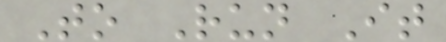To Run It
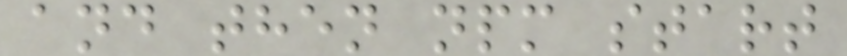and then npm start
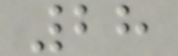28
